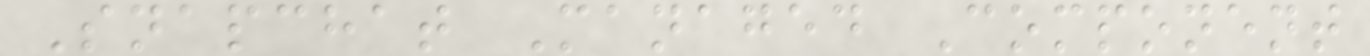Snapchat Managed Component
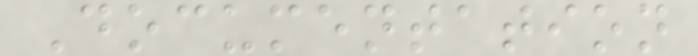Documentation
